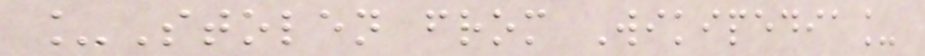_Stolen from Wikipedia_
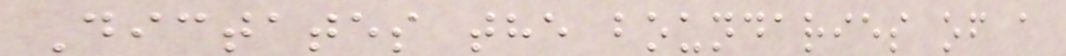Dictates the boundaries of a
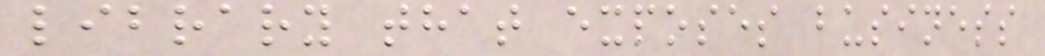library that exposes business
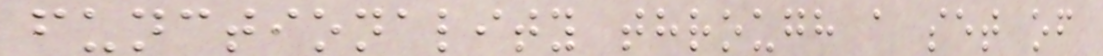functionality through a set of
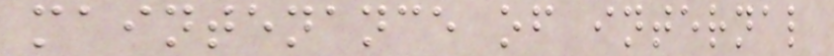maintenance of internal
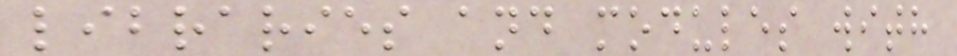libraries and modules with
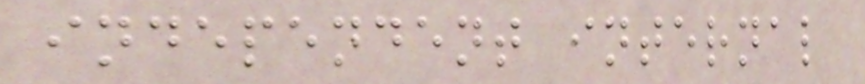independent internal
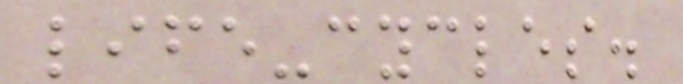life-cycles.
